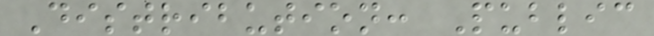Distribution: Public
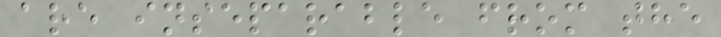are inseparable from the
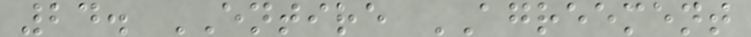24. ENTIRE AGREEMENT
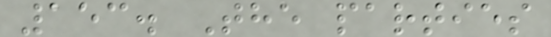153. The parties
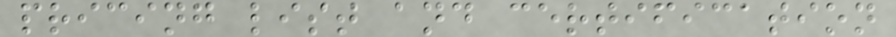pricing list and certification
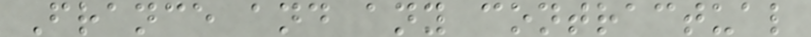France and any contractual
